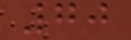70
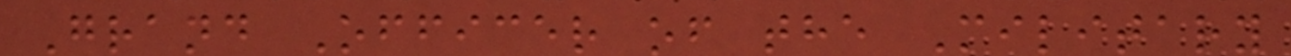Grand Officer of the Military
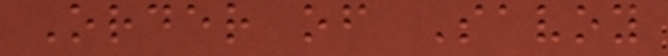Order of Savoy
